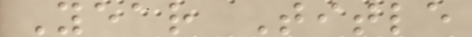Year Title
